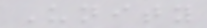Unity
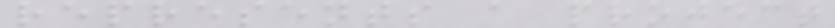represents a project
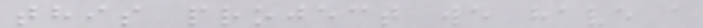this project we have a
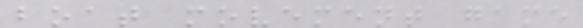boat movement game
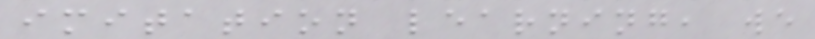imitation learning, we
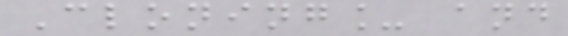Cloning_ and
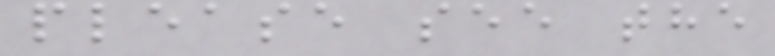please see the
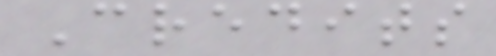Credits
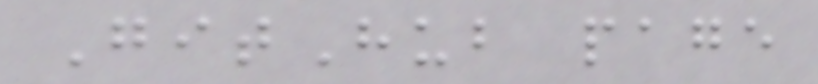GitHub page
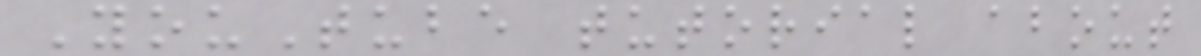YouTube tutorial about
